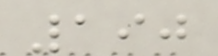190
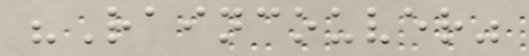"Raincouver"
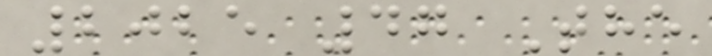2025 47 The
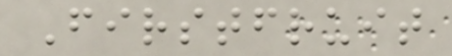Firstfruit
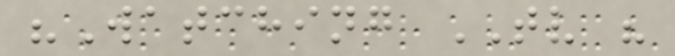"Watching TV "
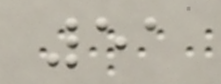51
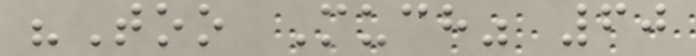"Too Much" 60
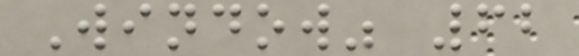Window" 62
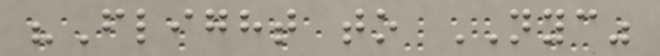"Flight to NYC"
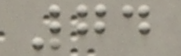74
